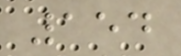154
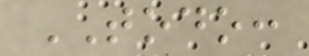TODO:
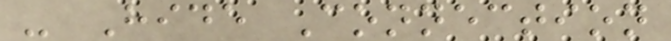- Hide Connection
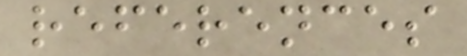references
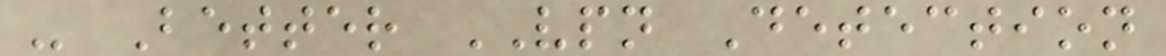- Better VPN Detection
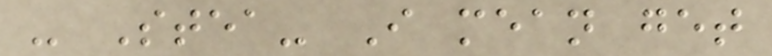- Stea- I mean get
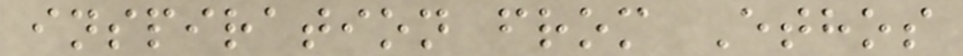inspiration from Ethos
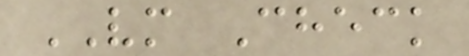VM Check
